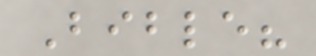Bible?
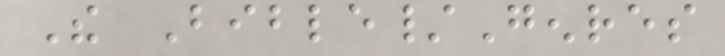The Bible/Genres
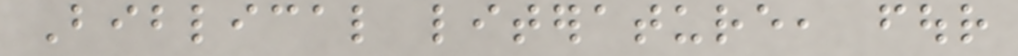Biblical literature, four
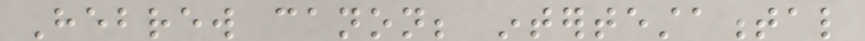Hebrew canon; intertestamental
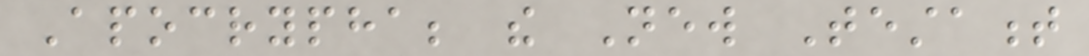Apocrypha; the New Testament
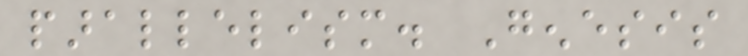parallelism. Genesis
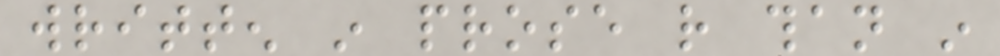written in prose rather than in
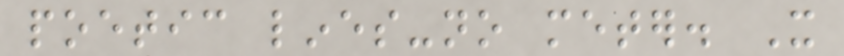poetic lines-no meter. It
